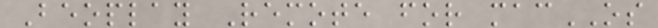Beoplay Remote for macOS
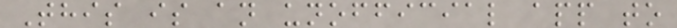This is an unofficial app to
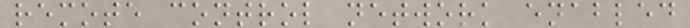remote control network enabled
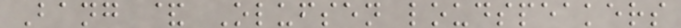Bang & Olufsen loudspeakers
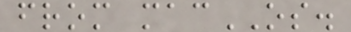from macOS.
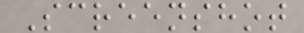Screenshot
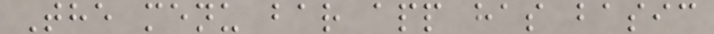The menu bar app has basic
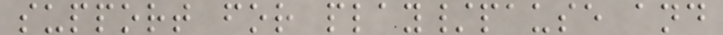support for play/pause and
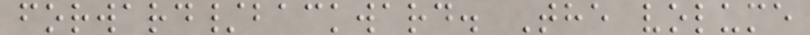forward/backward. The volume
